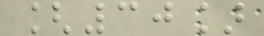[30]
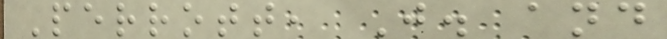Perrott, J. and
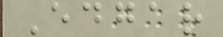Edgar
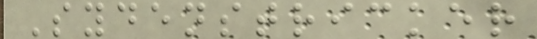Sydenstricker
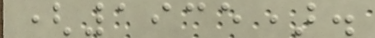(1935).
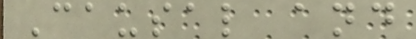Causal and
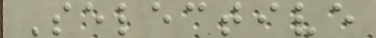Selective
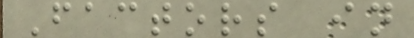Factors in
